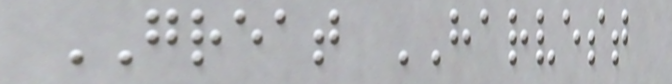GREAT HARVEST
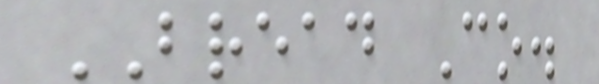BREAD Co.
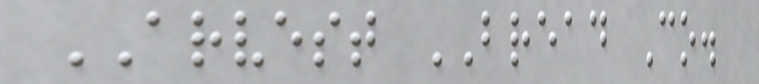ARVEST BREAD Co.
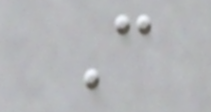C
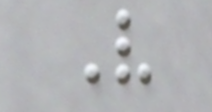V
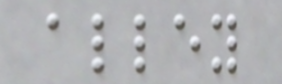alley
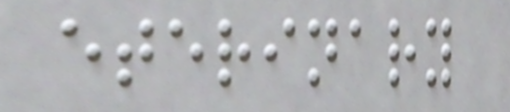eterinary
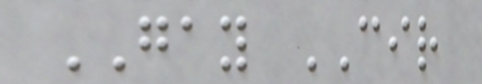GAY CIR
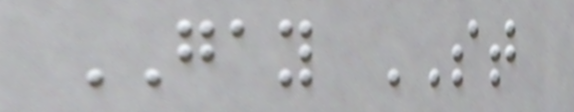GAY ST
